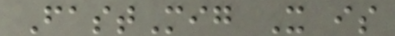FastMig X is
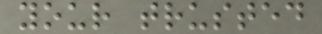your trusted
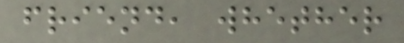friend, whether
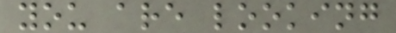you are looking
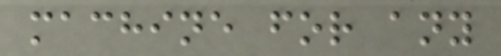machine for any
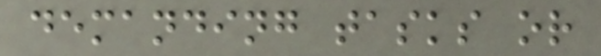demanding tasks or
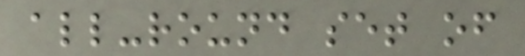all-round set of
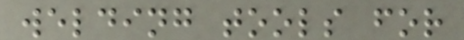welding tools for
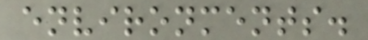environments.
